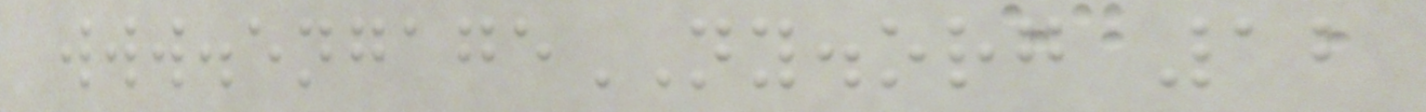www.engageNY.org 12
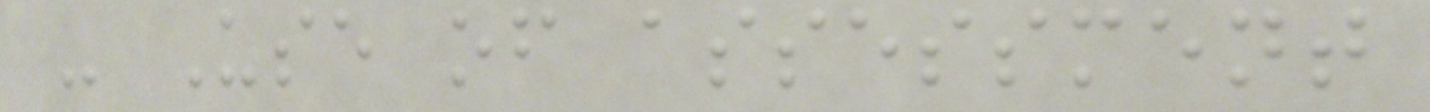- Use of assessment
